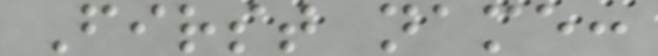First name:
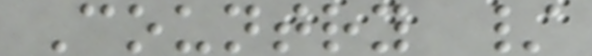Country /
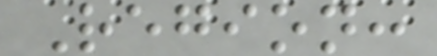Region:
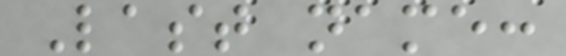Last name:
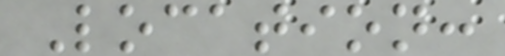Location:
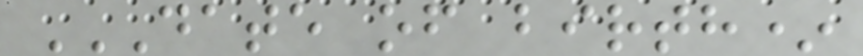DATE OF BIRTH*
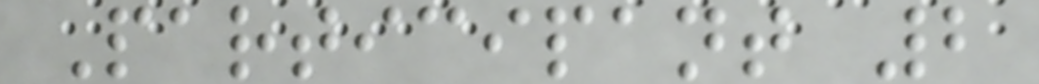Participant 2
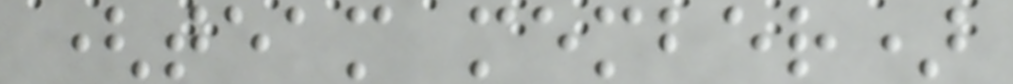(team member)
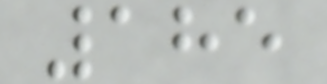185
